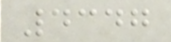4347
